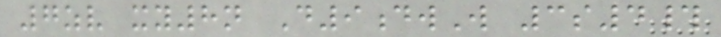7zv xy8n D9dwW 3s4#
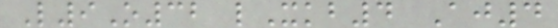L9O32 lXkb4 Aj4
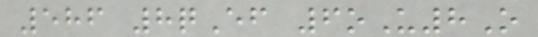586 8qEf 6oU8O
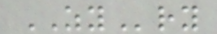ZYry
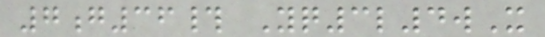7g36# Yq3l4wX
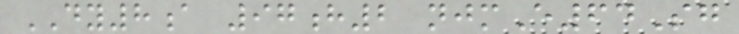DY8a 97h2 njmE64Sg
